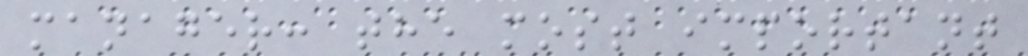manager: the most important
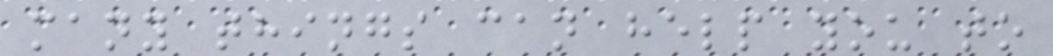many things can help you to
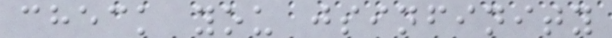check you jsinfinity
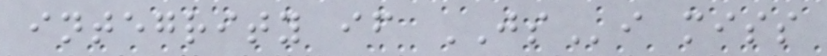integrity if JSi miss
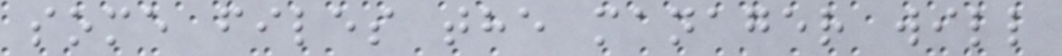some files the manager will
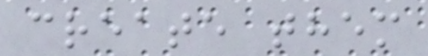create them
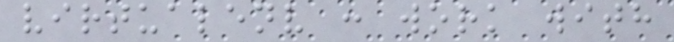virtualenv : work with
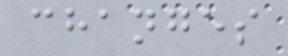changes
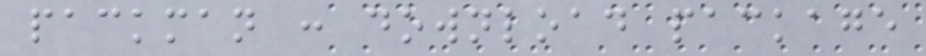packman : download package
